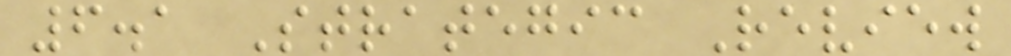6.1 Strategic Review
